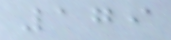179
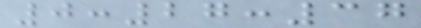0:27:37
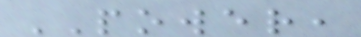POWER,
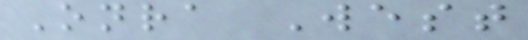Onra West
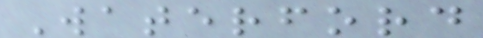Waterford
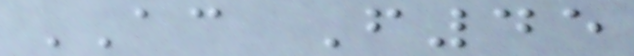AC F45
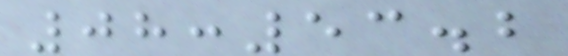08:53.2
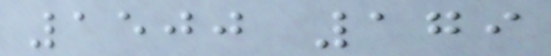1500 179
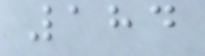184
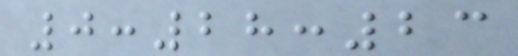0:28:23
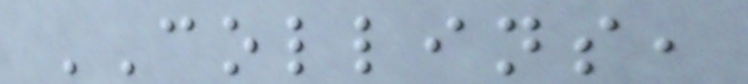COLLINS,
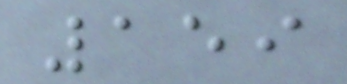159
